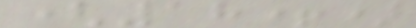(18+)
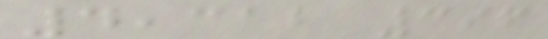4,312 396
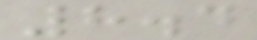8.4
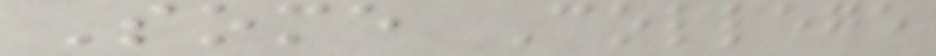Some College
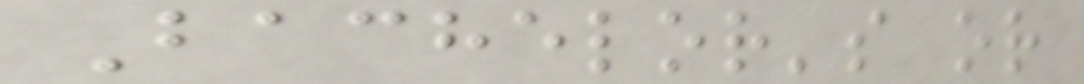Bachelor's or
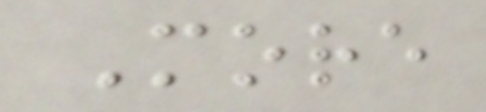More
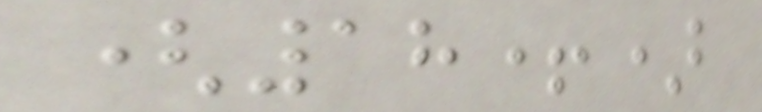(18+)
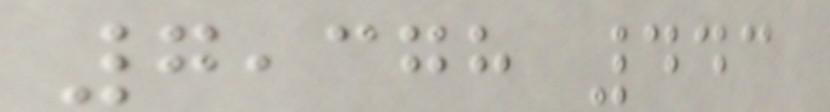7,378 443
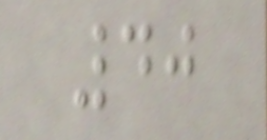40
